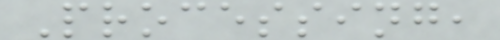Processing,
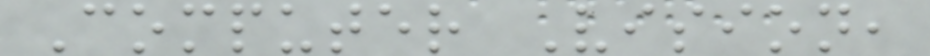Computer Vision,
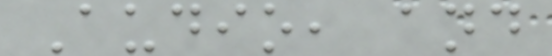Audio, and
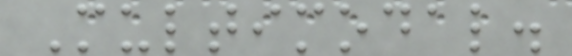Multimodal.
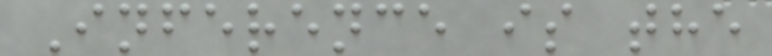Inference is the
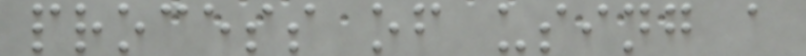process of using a
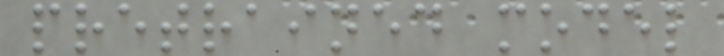pretrained model
